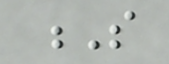S
